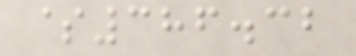$386.32
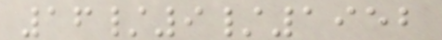16/9/1952
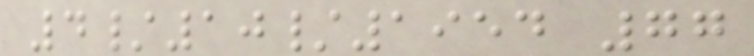4/10/1954 77
